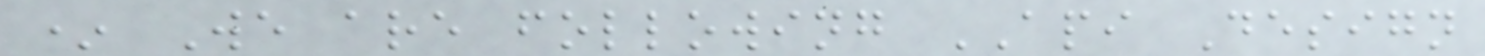* We are following API Design
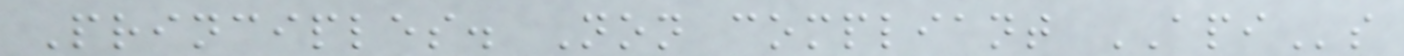Principles. Non compliant APIs
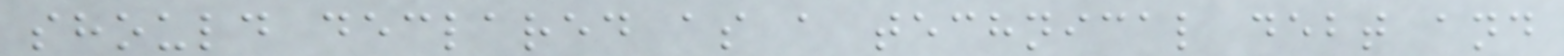should declared as a technical debt and
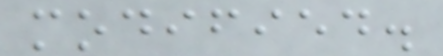modified.
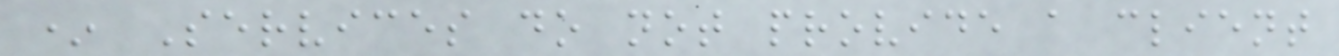* Services do not provide a client
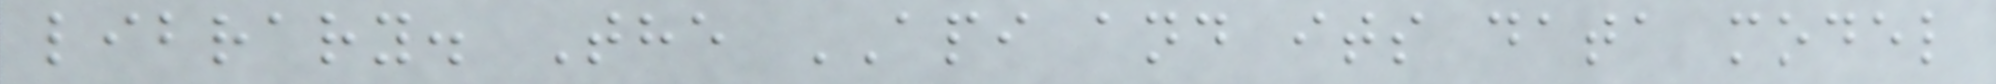library. The API and its data model
